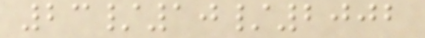23/10/2002
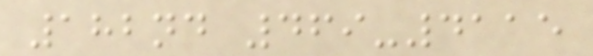182nd 469-4115
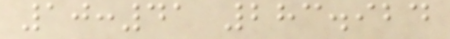10:41 283.924
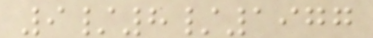9/8/1977
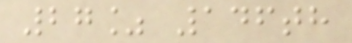27% 146th
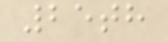25th
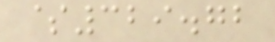$329.72
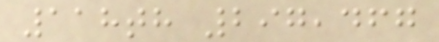118th 297,467
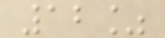12%
